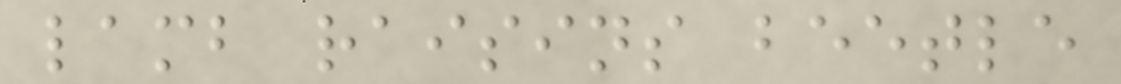lamb raisins beetle
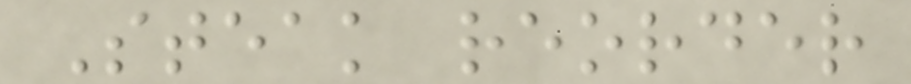Steak reorder
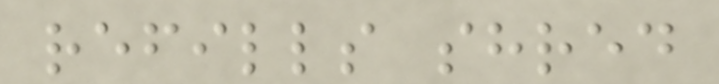refills shred
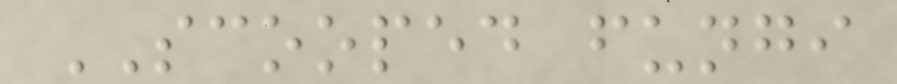SCOOPED fungi
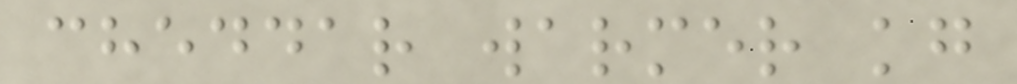cheddar warmer kg
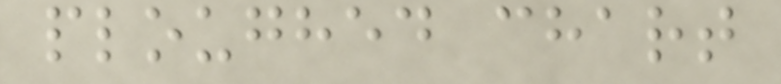ploughed chart
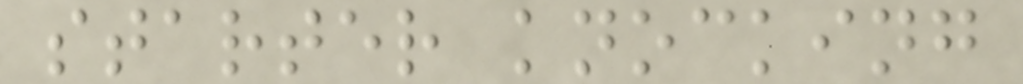starter knocking
